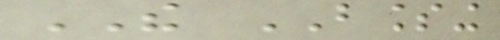THE BLESSING
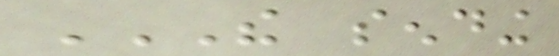THE SENDING
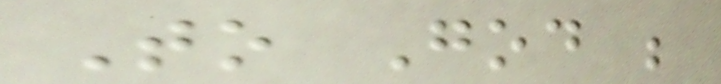To God be
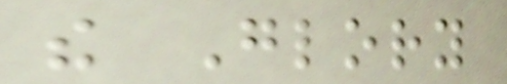the Glory
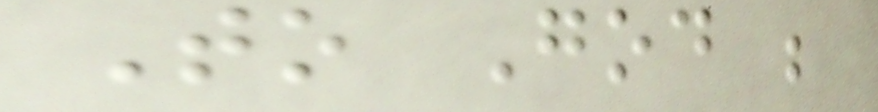To God be
